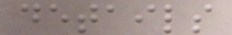details
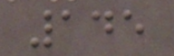145
